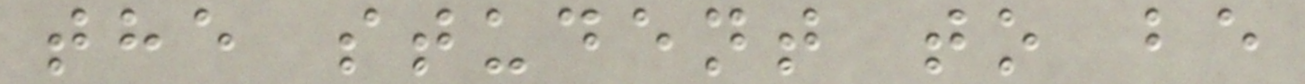the student to be
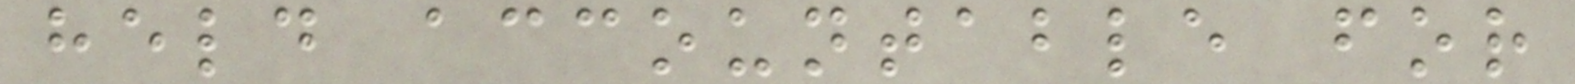held accountable for
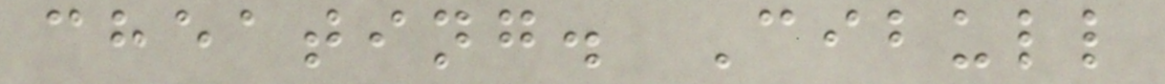cheating. Cibull
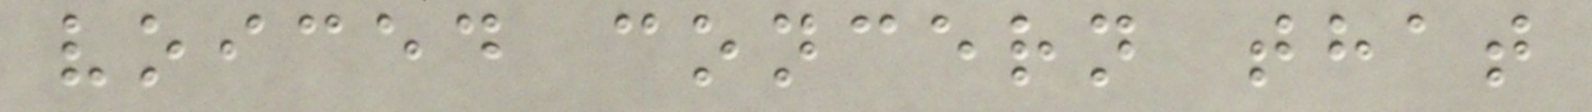voiced concern that
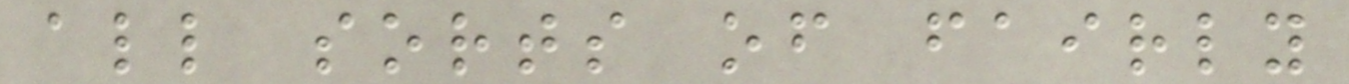all sorts of fairly
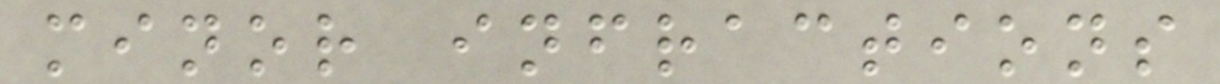minor infractions
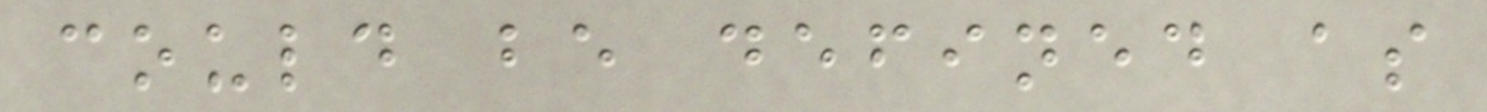could be defined as
